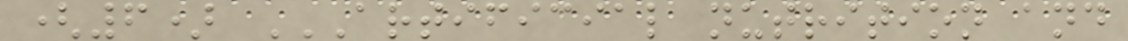(6) ARTIFICIAL NUTRITION AND
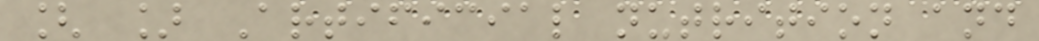[ ] Artificial nutrition and
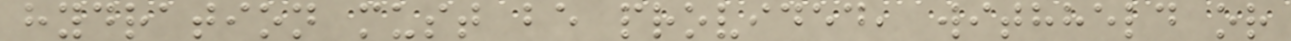hydration must be provided, withheld or
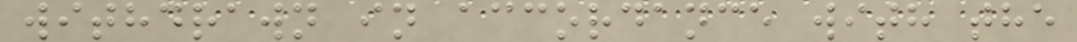withdrawn in accordance with the
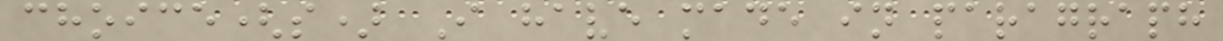choice(s) I have made in paragraph
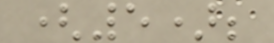(5);
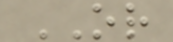OR
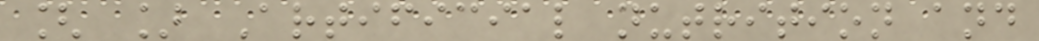[ ] Artificial nutrition and
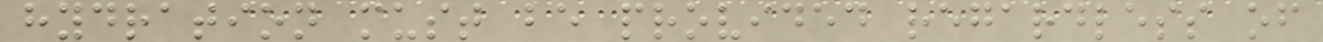hydration must be provided regardless of
